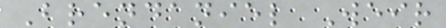Brendaniel Weir
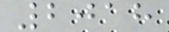2018
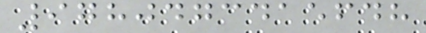9780473415648
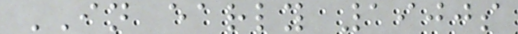IN early 1900s
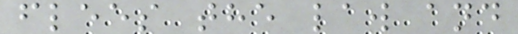flees the law and
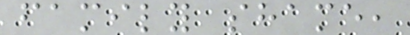family shame,
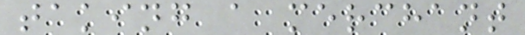taking a merchant
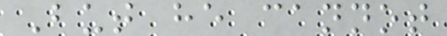But he cannot
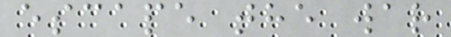escape the war
